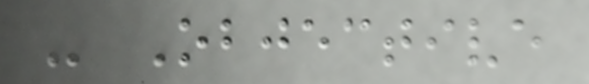- Objective
